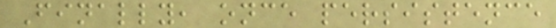Finally, once persistence
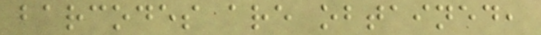barcodes are obtained,
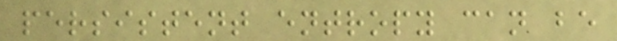persistent entropy can be
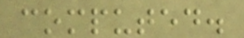computed.
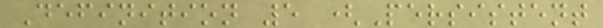Definition 5 (Persistent
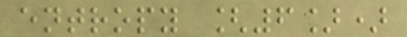entropy [6])
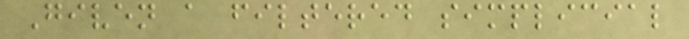Given a filtered simplicial
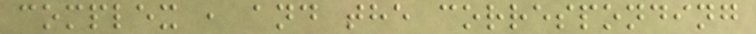complex , and the corresponding
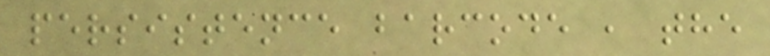persistence barcode , the
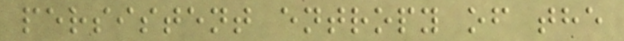persistent entropy of the
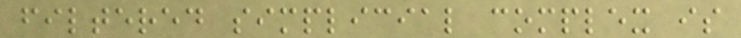filtered simplicial complex is
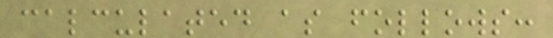calculated as follows:
